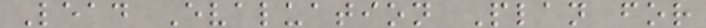Lead Evaluation Plan for
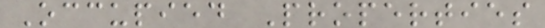Occupied Properties
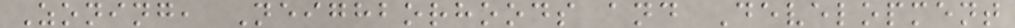Zoning, Neighborhoods and Development
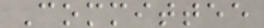Committee
